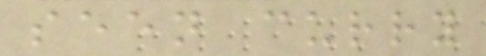seen curry
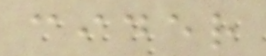cider
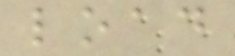load
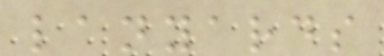lanyards
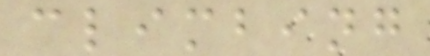climbing
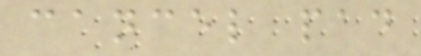cancel pad
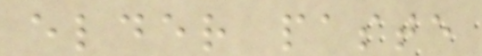elder paste
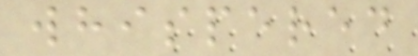whispered
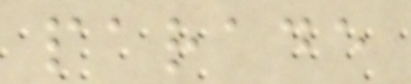parade
